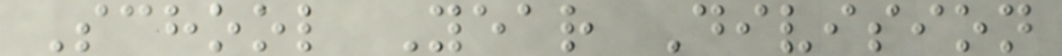School Year Division
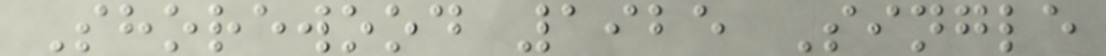Shorewood 1925 Single
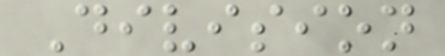Division
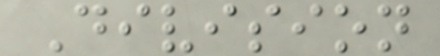Division
